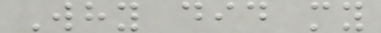Why did my
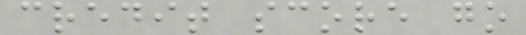credit score go
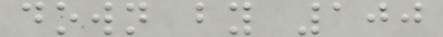down by 100
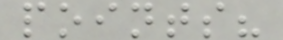points?
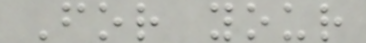For your
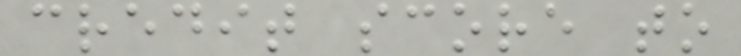credit score to
